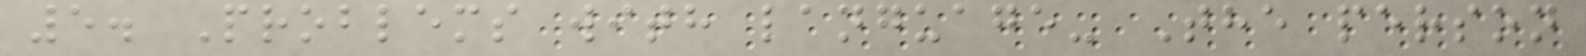5. Problems with language- The person
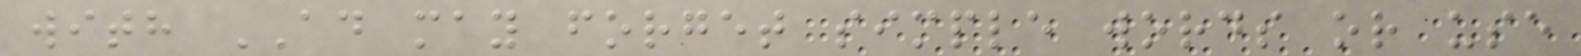with AD may forget simple words or use
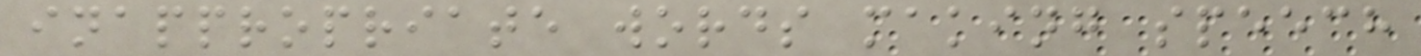inappropriate words making speech
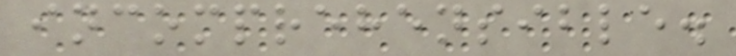incomprehensible.
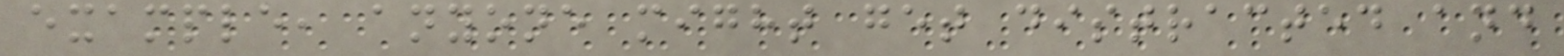example, anyone might get distracted and
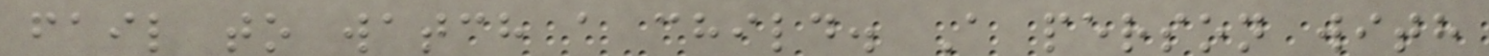fail to watch a child. A person with
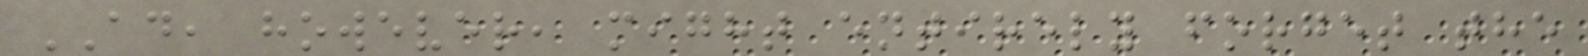AD, however, might entirely forget the
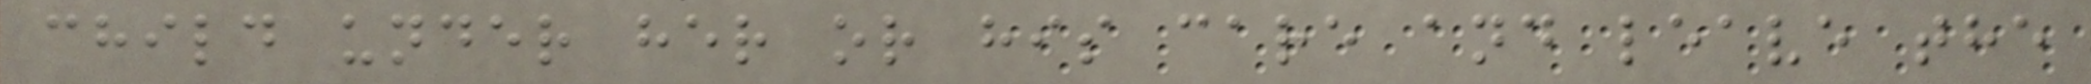child under her or his care and leave the
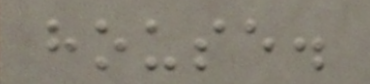house.
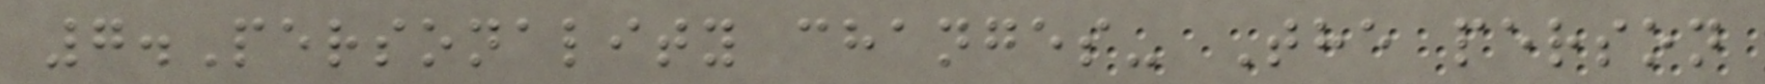7.Personality changes- The person
